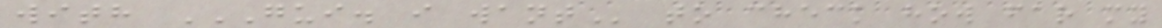with GUI. I WANT to check how far my
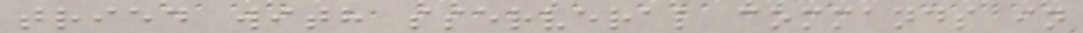tried with sserveral commands in
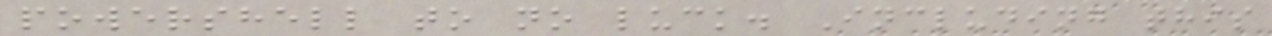powershell to no luck. Including this
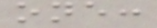one:
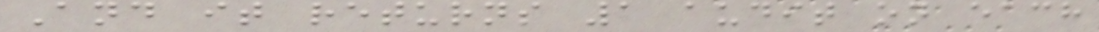And it returns 1 audit on each
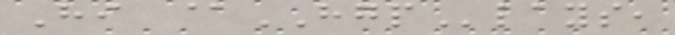Hi @HGPlays,
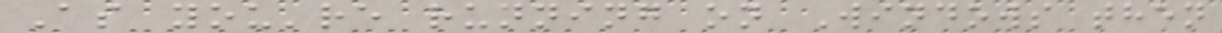As you're running on Windows then
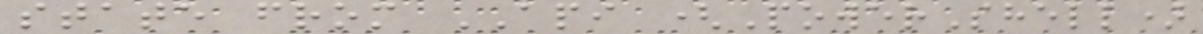state from API (PowerShell)
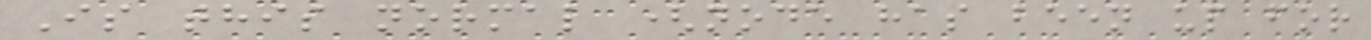Is this normal (node has been up for
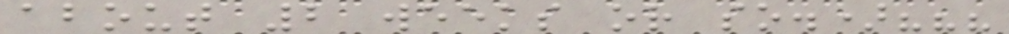about 2 weeks or so.)???
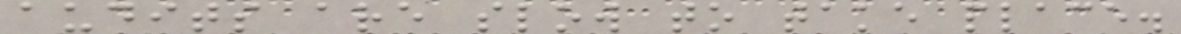audits are slow to take place.
